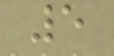5
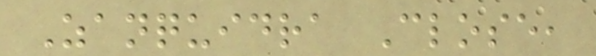Zanquidra Close,
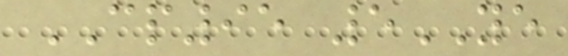CP95 5YE
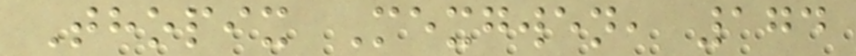Thopix Mexgwen, 174
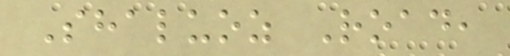Shaluoz Road,
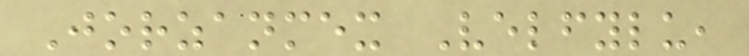Jorzanmex Velfylu,
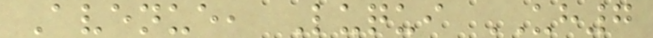Avenue, Luqui UH7
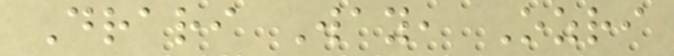Drari Way, Ozri
